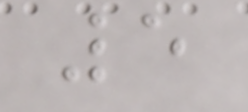5
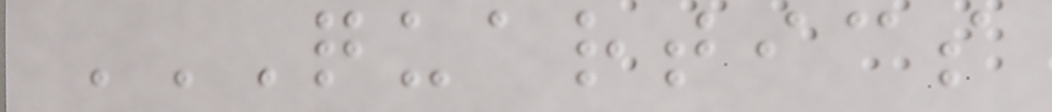QUARTICS
